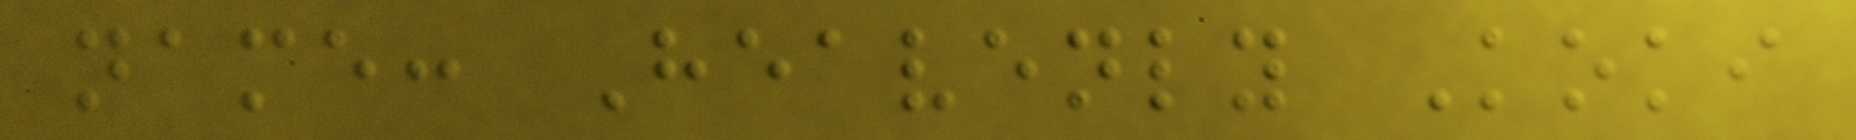name: Heavenly Koki
